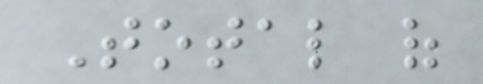Total of
